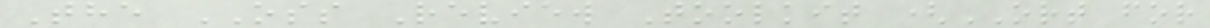The OSS Review Toolkit (ORT for
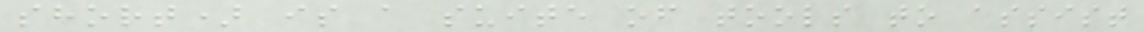short) is a suite of tools to assist
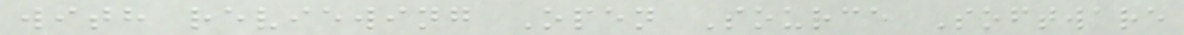with reviewing Open Source Software
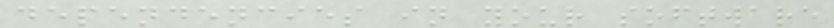dependencies in your software
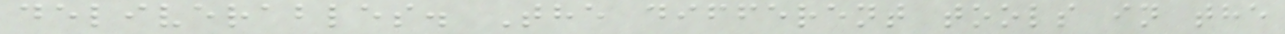deliverables. The different tools in the
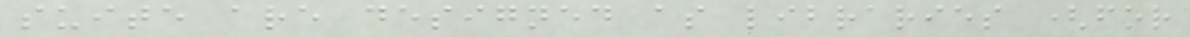suite are designed as libraries (for
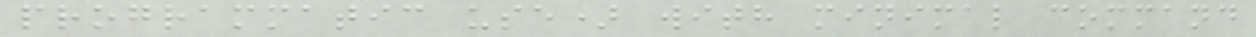programmatic use) with minimal command
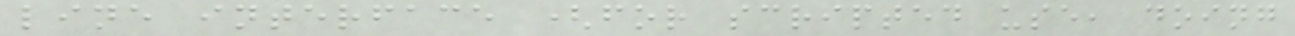line interface (for scripted use, doing
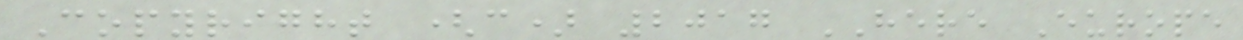Copyright (c) 2017 HERE Europe
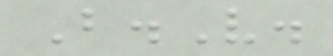B.V.
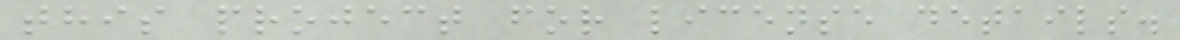this project for license details.
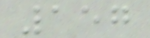157
